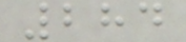284
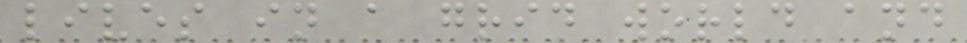lives in a grid world and
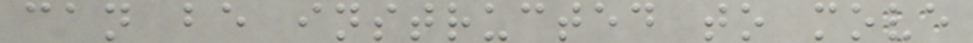can be instructed to move
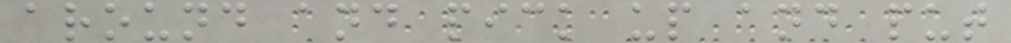around and pick up and put
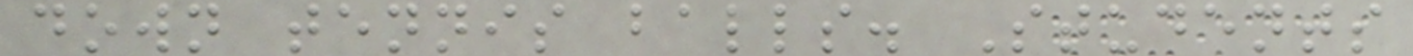down tennis balls. Students
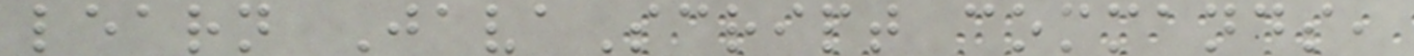learn JavaScript commands,
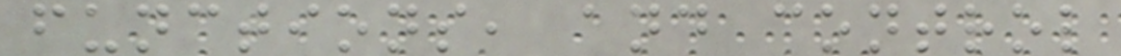functions, and control
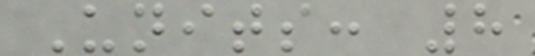Units: 8
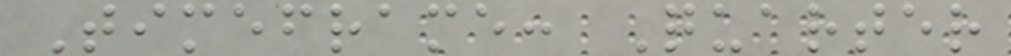Timeframe: Quarter
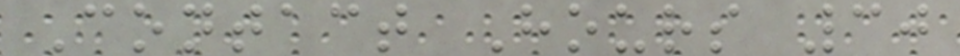Contact Hours 30
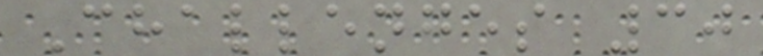Challenges 30
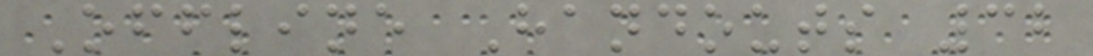Offline Handouts 32
